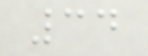34
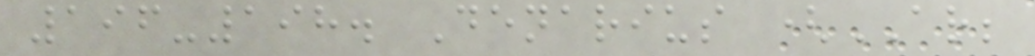196-198. Denarius (AR;
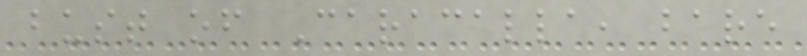bust of Caracalla, bare
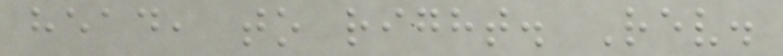head, to right. Rev.
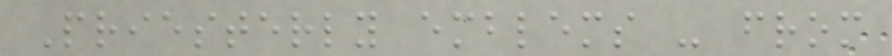Priesterly emblems - from
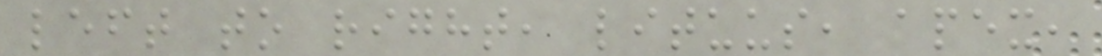left to right, lituus, apex,
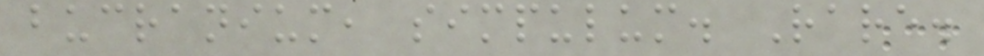bucranium, simpulum. Rare.
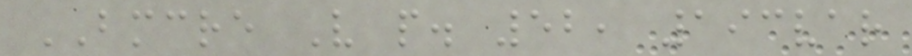BMCRE V p. 52, 193var
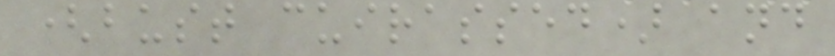(bust cuirassed) and
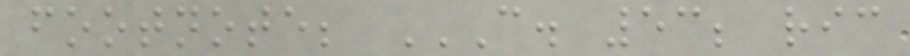footnote; C. 53; RIC
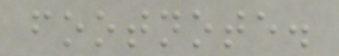footnote.
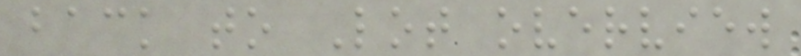back to Lot overview
